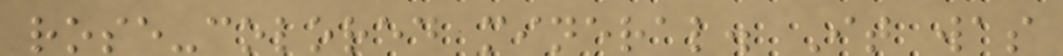rose-colored mineral. It was
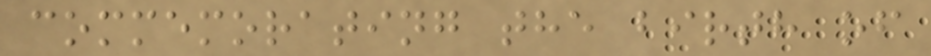commemorating the birth of
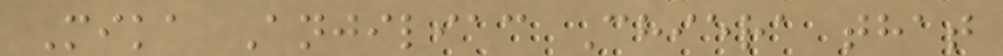Mika Anjiliac Chiera that
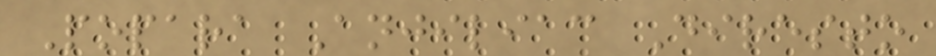Popara Anjiliac Diresto
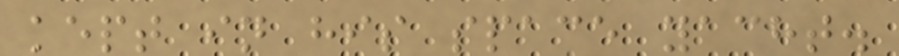kept in his space yacht.
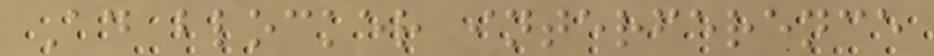Ad blocker interference
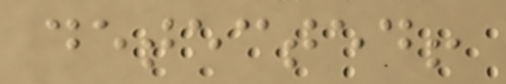detected!
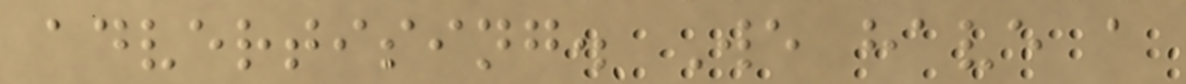advertising. We have a
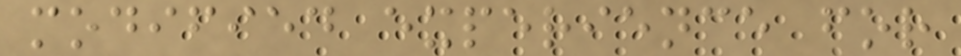modified experience for
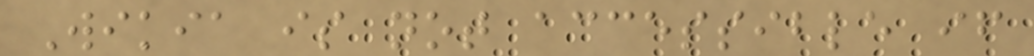Wikia is not accessible if
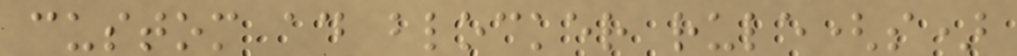custom ad blocker rule(s)
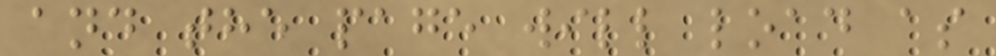and the page will load as
